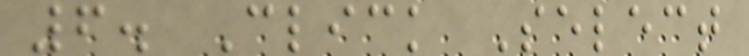6. Click Select
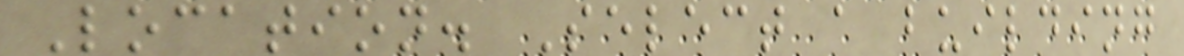Location. Select a building
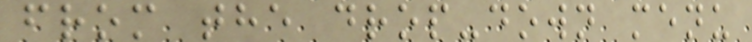from the drop-down menu
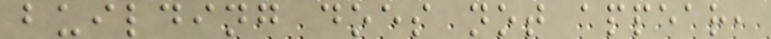building does not appear,
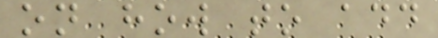on how to add
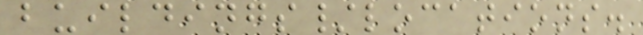buildings/locations.
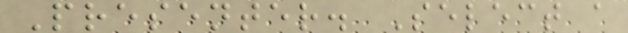Presenter. Select a
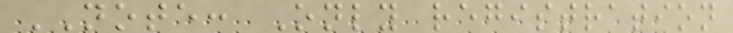NOTE: Only registration
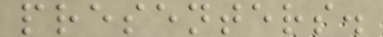presenters.
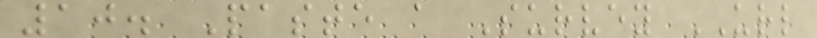10. Paste a Survey URL
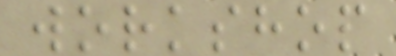workshop
